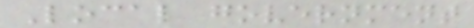Local government
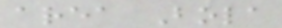area Bola
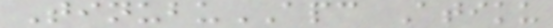TinubuAPC Atiku
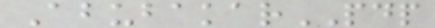AbubakarPDP
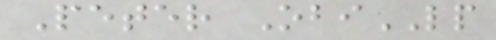Peter ObiLP
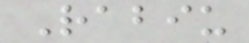Rabiu
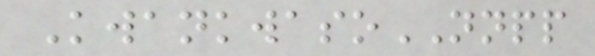KwankwasoNNPP
